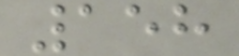158
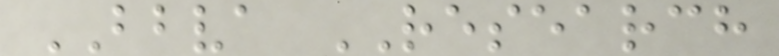BBVA RESEARCH
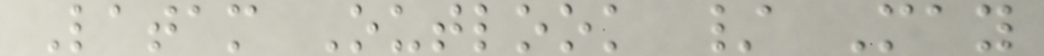Latam Outlook / May
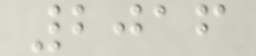2016
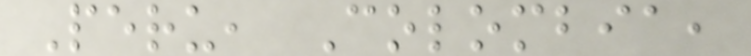Peru, Colombia,
